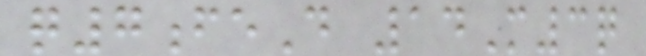q7feD 14M3q
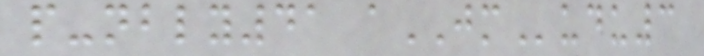p-nbly41 aJMudu3
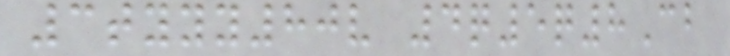3tyyy80v 4q5q8Cb
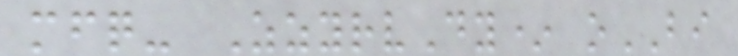mfq- ZzyrvDy* oBI
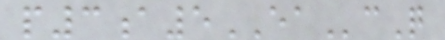p3a5EAcQ
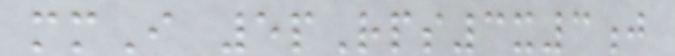mmI 5pRps3x3j
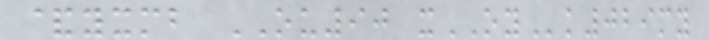&yxmb OU90 xOYk029my
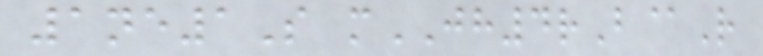1ne1S mJH4rB@R
